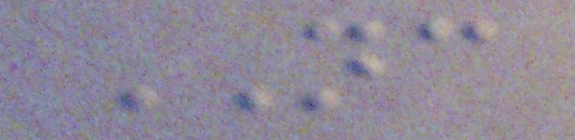NC
